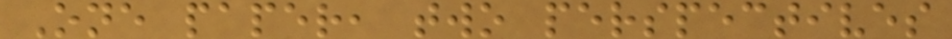One paper, two perspectives
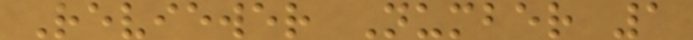Reviewer Number 1
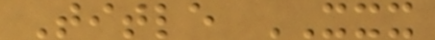Title XXX
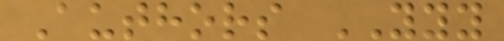Authors YYY
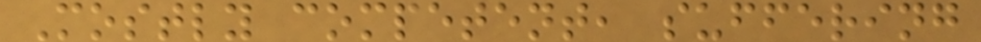Mostly competent, suffering
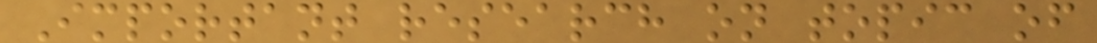Important research on topic of
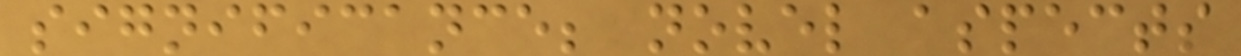significance; novel aspects
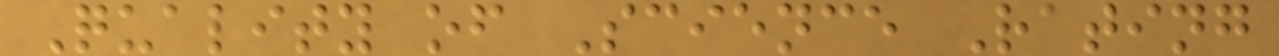Quality of Science Rating
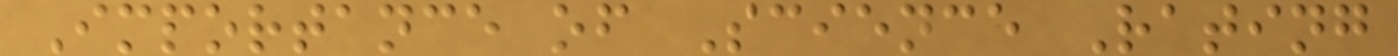Importance of Science Rating
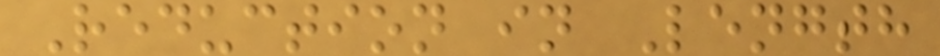Reduction in Length
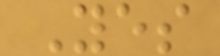Yes
